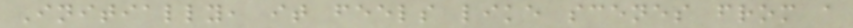Initially, it feels like scenes from a
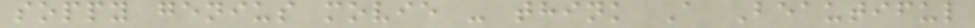soppy genius movie - think A Beautiful
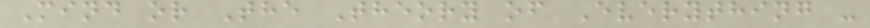Mind or The Theory of Everything -
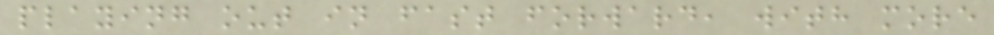playing out in fast forward, with more
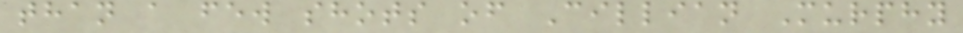than a few shots of Cillian Murphy
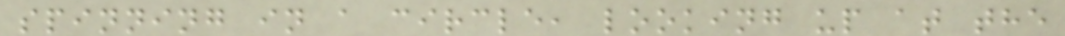spinning in a circle, looking up at the
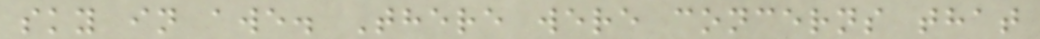sky in awe. There were concerns that
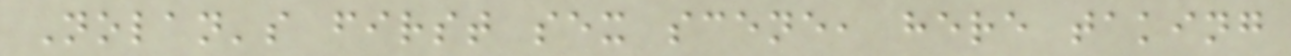Nolan's first sex scene, here taking
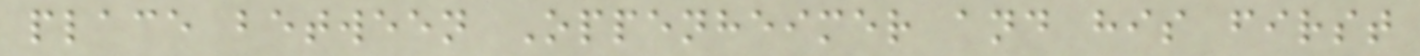place between Oppenheimer and his first
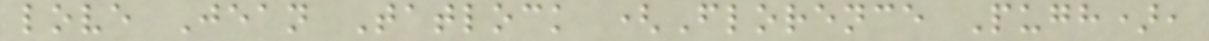love Jean Tatlock (Florence Pugh),
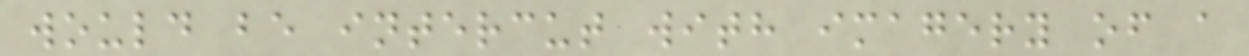would be intercut with imagery of a
